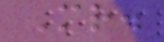Mr.
